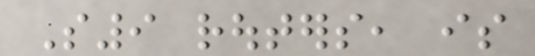S9 routers, is
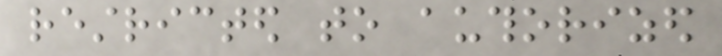restricted to authorized
